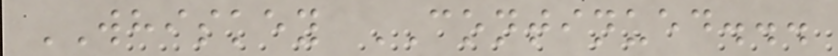WHISKEY CONTINUED...
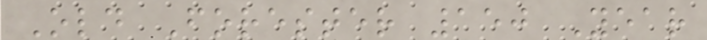Old Forester 150 Year
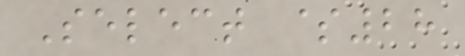Select $28
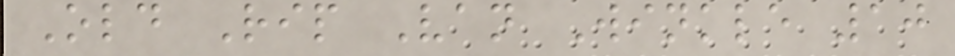Old Rip Van Winkle 10
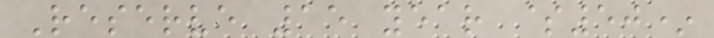Reserve 15 year $50*
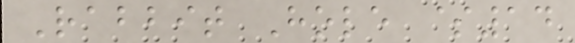Rabbit Hole $14
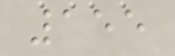155
